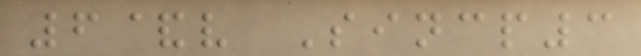6&v Sincp3
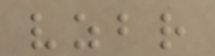vzbr
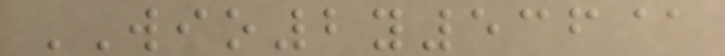WIO2y536@
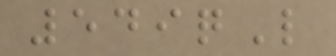549qL
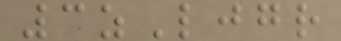3zLjgr
